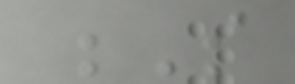S
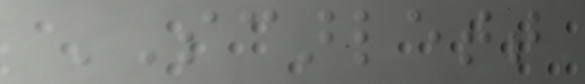SCARLETT
